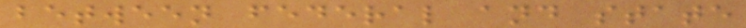between federal and state
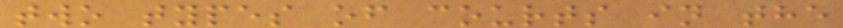two types of courts in the
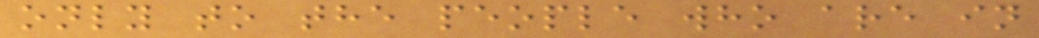only to the people who are in
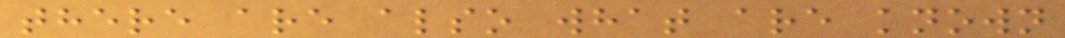there are also what are known
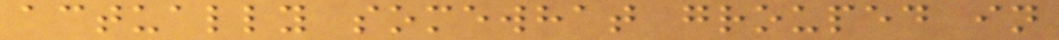actually somewhat grouped in
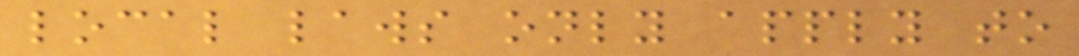local laws only apply to
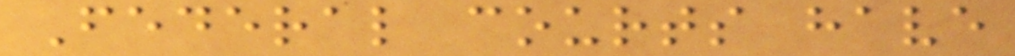Federal courts have
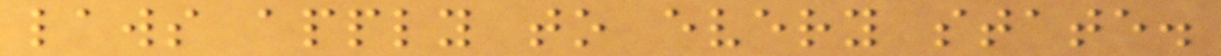laws apply to every state.
